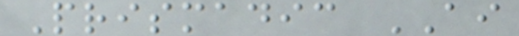Prismadic AI
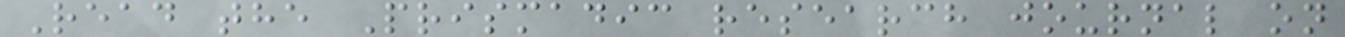Read the Prismadic research journal on
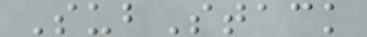SubStack
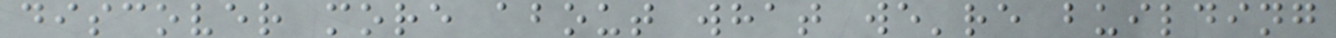discover more about what we're building
